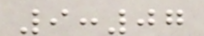9:07
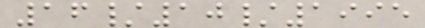16/10/1995
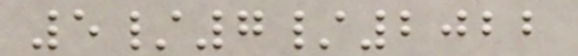5/7/2022
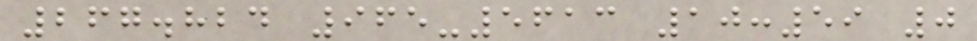267.824 965-5613 10:59 0
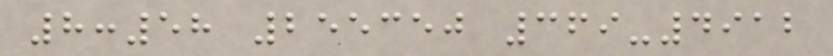8:58 255350 369-4912
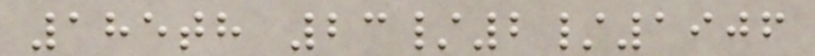185th 23/2/1906
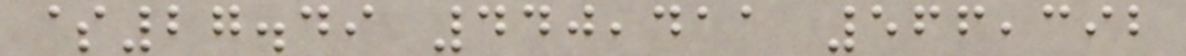$27.49 440,411 566,392
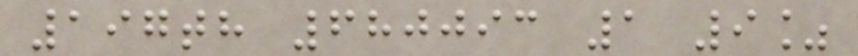197th 680093 1 9%
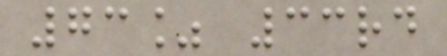73% 33rd
